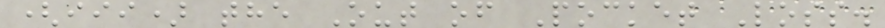(iii) the Out of Pocket Loss.
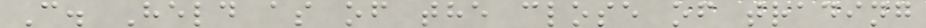C. Held as of the close of trading
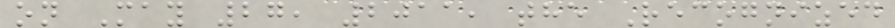on May 27, 2011, the Recognized
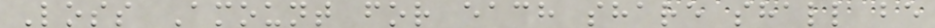Loss Amount for each share shall be
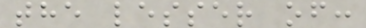the lesser of:
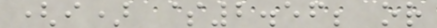(i) $2.56; or
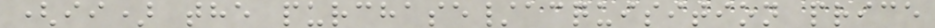(ii) the purchase/acquisition price
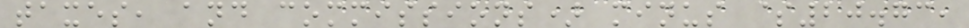taxes, and commissions) minus $20.73,
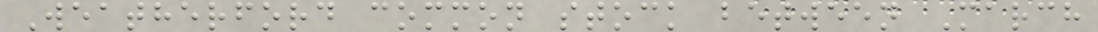Weatherford common stock between March
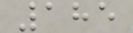185
